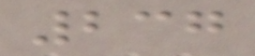237
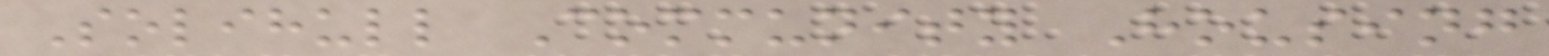Solihull Community Housing
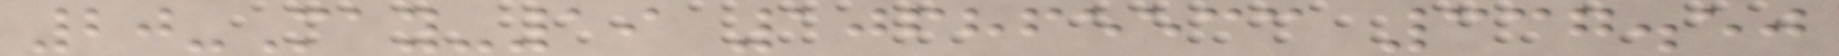20-May-19 106865533 337.50
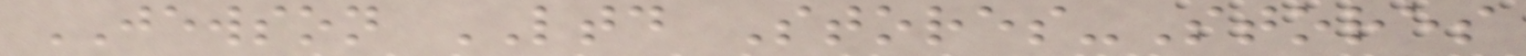JEWSON LTD Stores-Stores
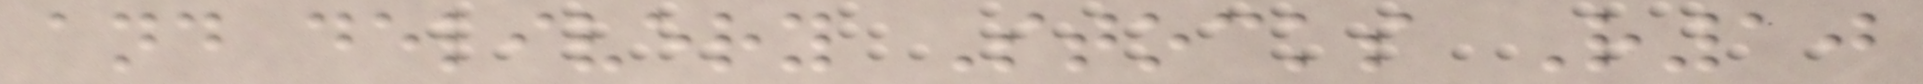and delivery Stocks R10
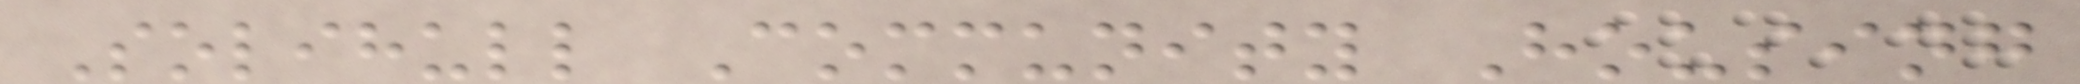Solihull Community Housing
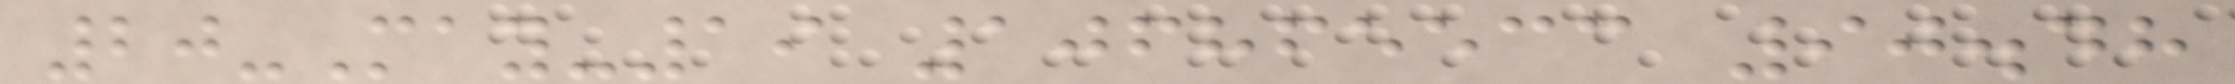20-May-19 106865533 90.48
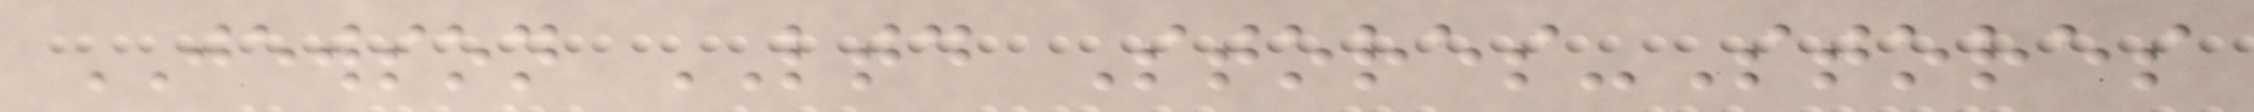JEWSON LTD Stores-Stores
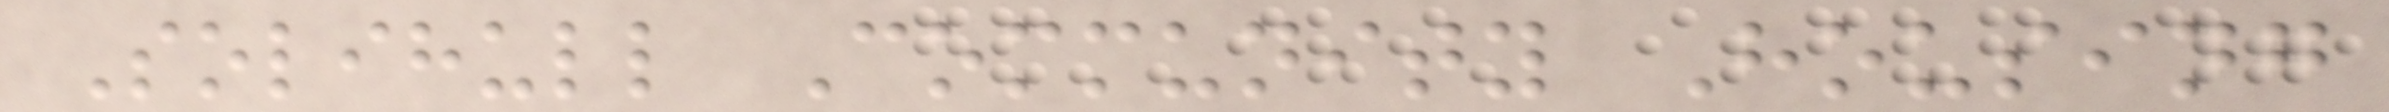Solihull Community Housing
